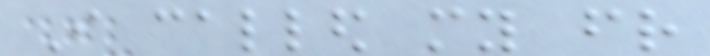I called my friend
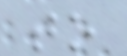to
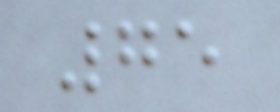75
